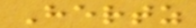Hertz
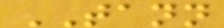TANN
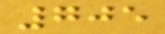705
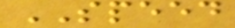SPEED
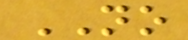NO
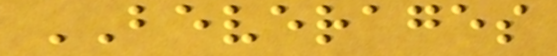BEVERAGES
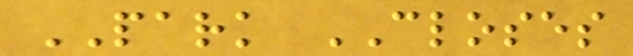PARK CLOSES
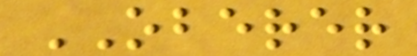OBERER
